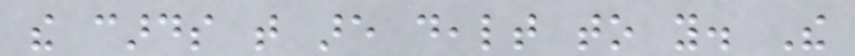the cards that are dealt to you. The
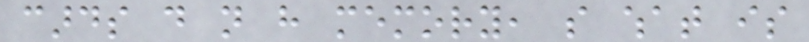cards do not have memory, so what is
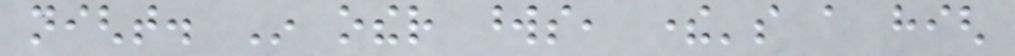night. In other words, there's a high
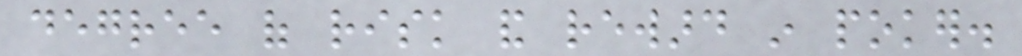degree of risk and reward in poker.
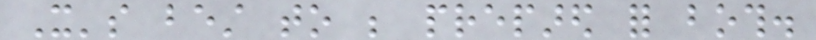It's best to be prepared for both.
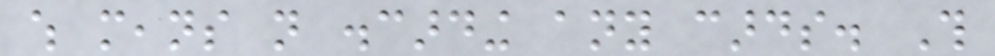which means not discarding any cards. This
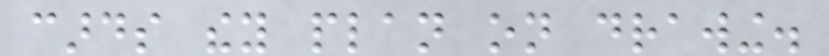cards they plan on drawing.
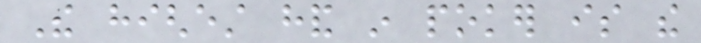The highest hand in poker is the
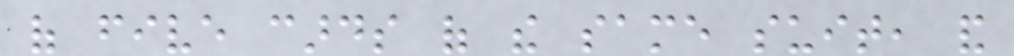of five cards of the same suit, and
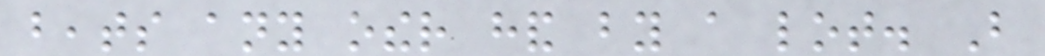beats any other hand by a lot. But
